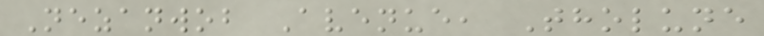Nezanwob Avenue, Tholune
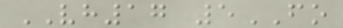VH17 5FO
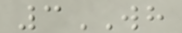3WH
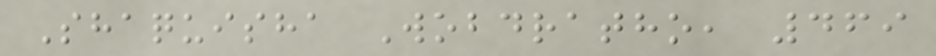Shaquisha Wobdratho, 469
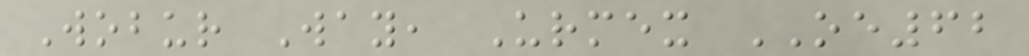Wobur Way, Urmex OE62
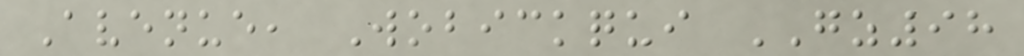Avenue, Wobickqui GZ98
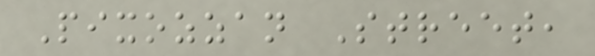Pixozzan Street,
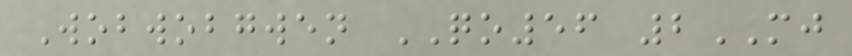Wobwobgwen QO56 2MJ
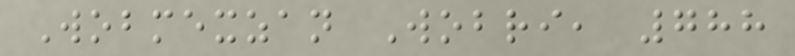Wobmexzan Wobri, 788
